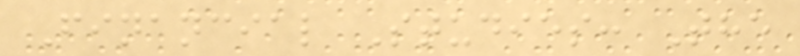Financial Studies: The
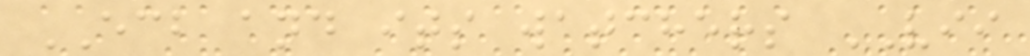ECB and its watchers VII
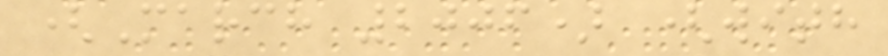(March 2006) (with
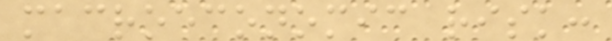macroeconomic risk:
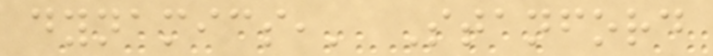dynamics,' Stanford
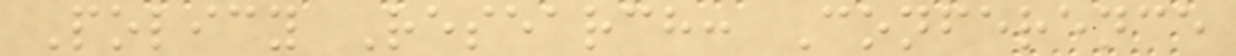Policy Research: Conference
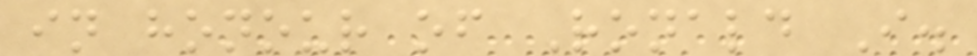in honour of Ronald I.
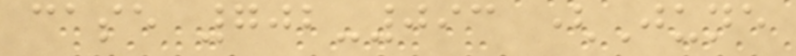case 702-093 (June
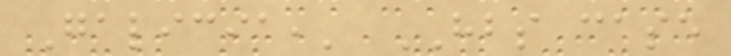Galicia,' HBS case
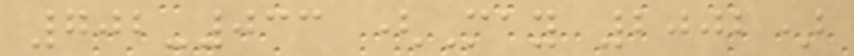702-033 (May 2002)
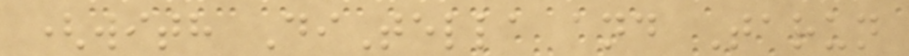(with DiTella and Tarun
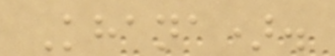Khana).
